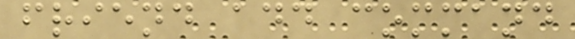friend add command
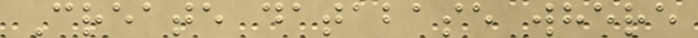Create database where
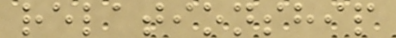relationship
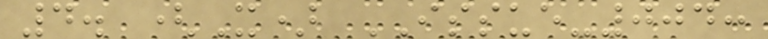4. (X) ISSUE-004:
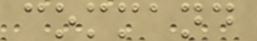command
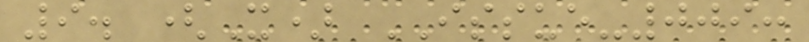9. (X) ISSUE-009:
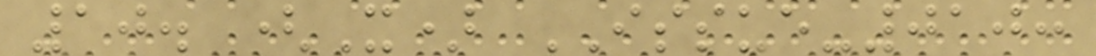10. (X) ISSUE-010:
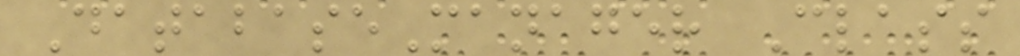DatabaseManager Class
